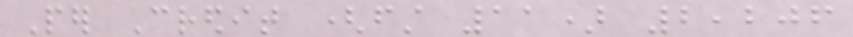Per Credit (first 11) 2,206
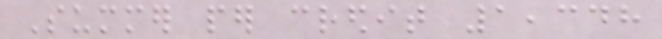Summer per credit 1,348
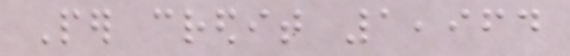Per credit 1,964
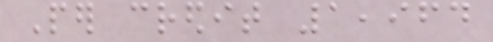Per credit 1,964
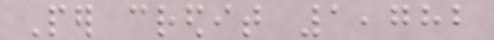Per credit 1,782
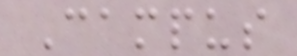Campus
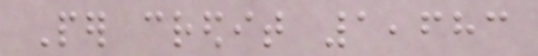Per credit 1,683
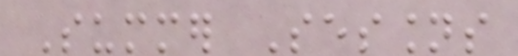Summer Sessions
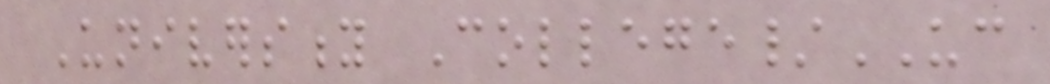University College/UC
